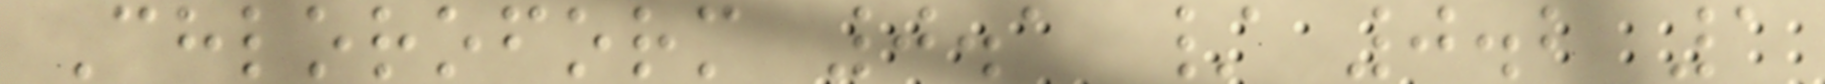Chloroform 0.1 / 0.2 1
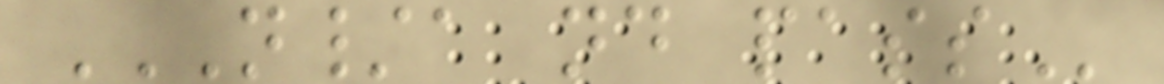N/A ND PASS
